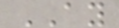AY
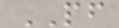PF
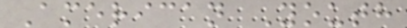American Youth
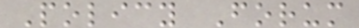Policy Forum
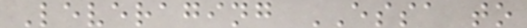Leveraging ESSA to
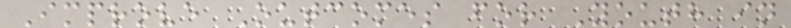Improve Outcomes for Youth in
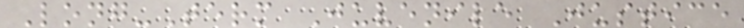Long-Term Juvenile Justice
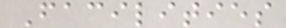Facilities
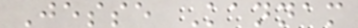Jesse Kannam
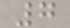7
